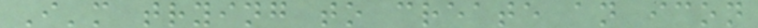I'm trying to create an icon
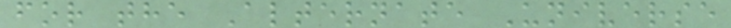for the Alternate Universe
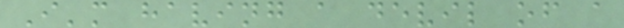I'm having a devil of a
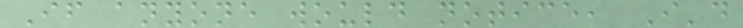If anyone would notice, I'd
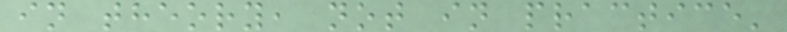in theory, not in practice'
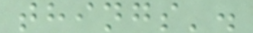things'.
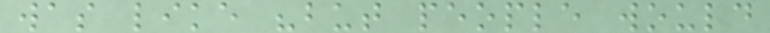was like "but people would
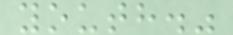youth."
